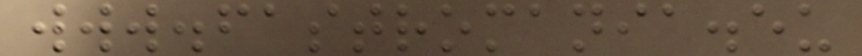www.fastromania.eu
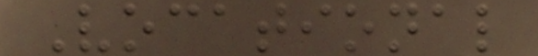Vocational
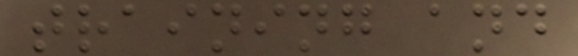training and
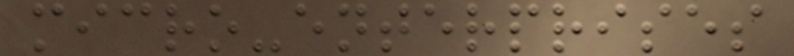micro-enterprises
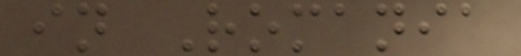in Romania
